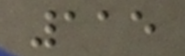115
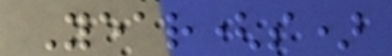Year(s)
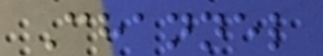Channel
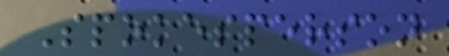Spokesperson
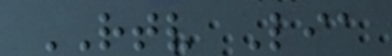RTV Lia
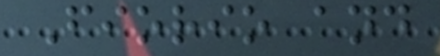Fiorio and
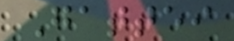Gattei
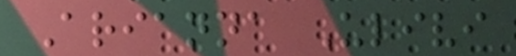Arianna Ulivi
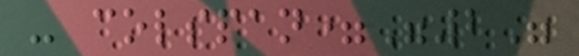- colspan="2"
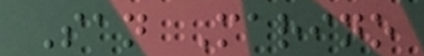San Marino
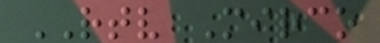RTV Mirco
